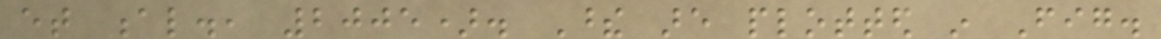et al., 2005). These are plotted in Fig.
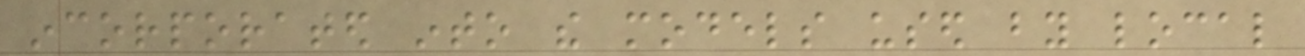incorporated into the models used by local
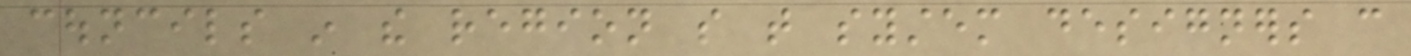councils in the region so that system designers can
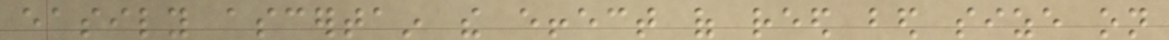easily ascertain the effect of reed bed size on
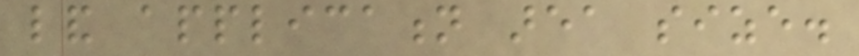land application area size.
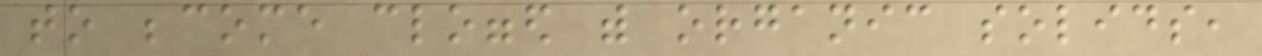to become clogged with organic solids,
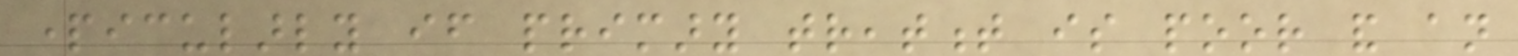particularly if primary treatment is poor and an
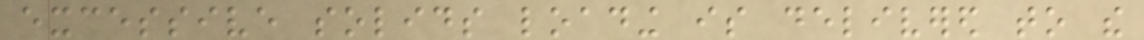excessive solids loading is delivered to the
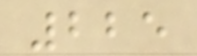225
